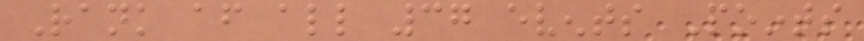Rank after all 37 events Points
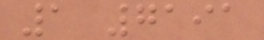1 7191
